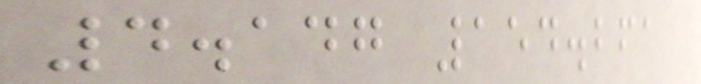4.147 154.261
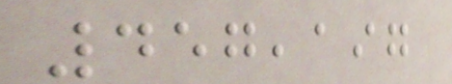457,197
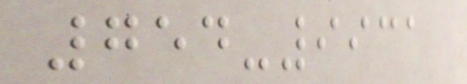754-9931
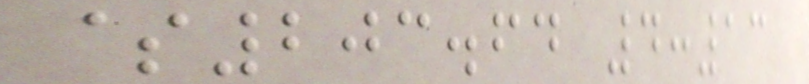$203.64 4:13
